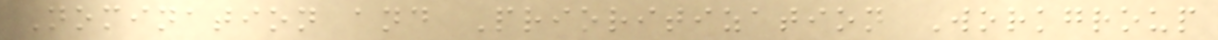Nomination and Prioritization Workgroup
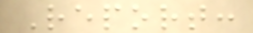Report:
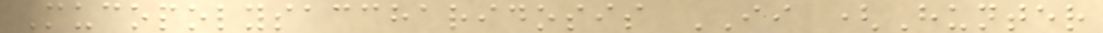Mucopolysaccharidosis II (Hunter
